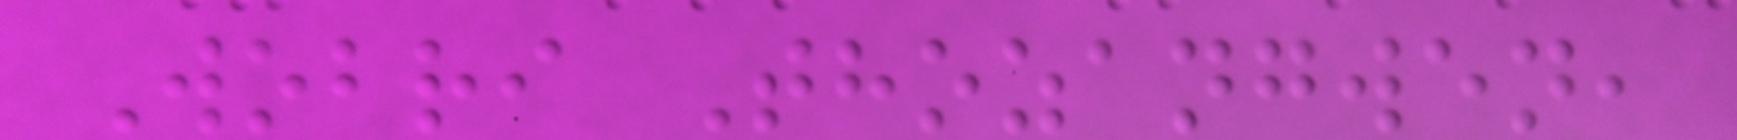Wobri Thozangwen,
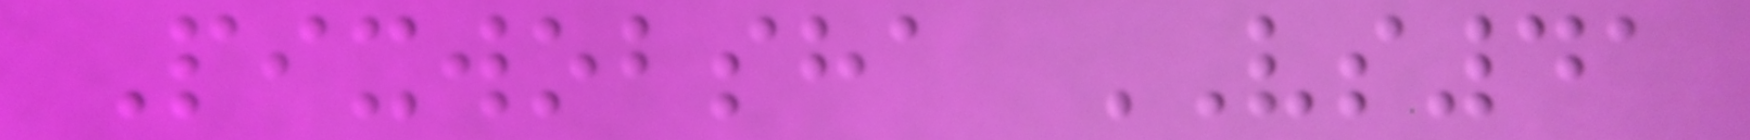Pixwobsha VS41
